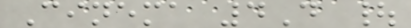Cinema 4D |
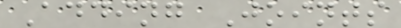Adding Joints
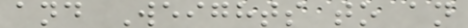and Weights to an
